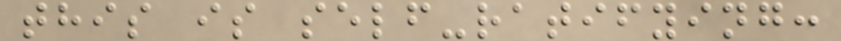this is self-ratifying:
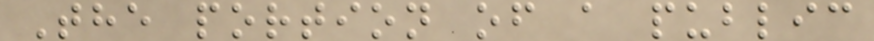The portion of a public
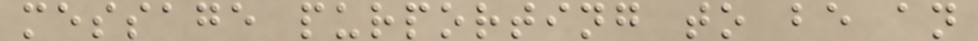message purporting to be an
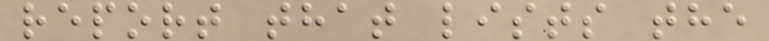report that lists the
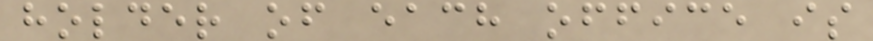holder of each office is
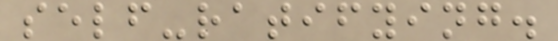self-ratifying.
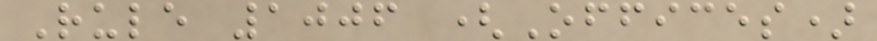Rule 1006 (Offices)
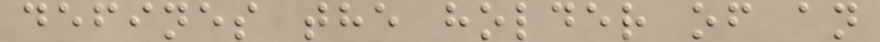defines the holder of an
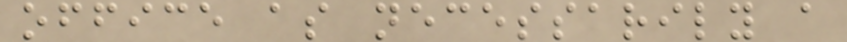office as necessarily a
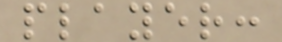player:
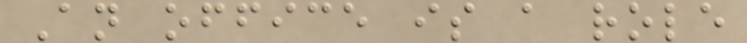An office is a role
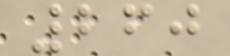260
